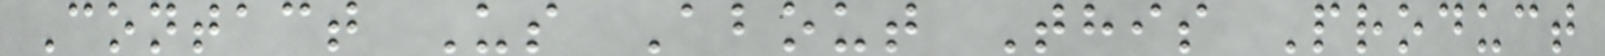Contact Us About This Product
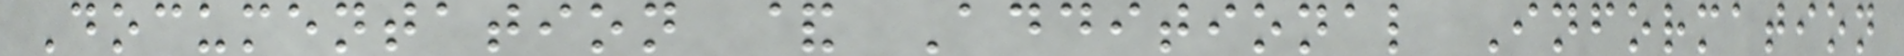Documentation & Additional Information
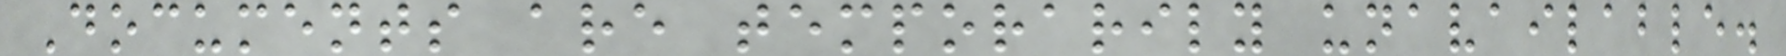Documents are temporarily unavailable.
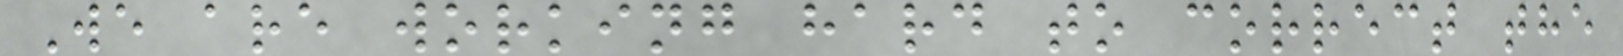We are working hard to correct the
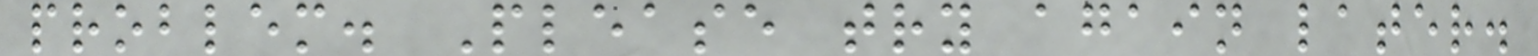problem. Please try again later.
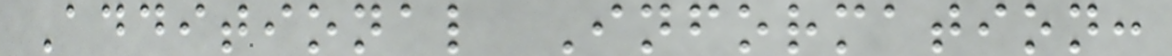Additional Information:
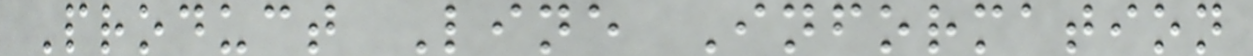Product Line Information
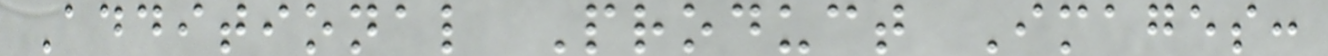Additional Product Images:
